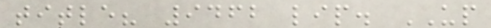title? 9462 lip. UP
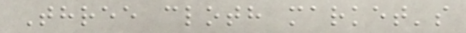Three cloth market's
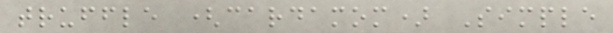truffle (cardamom) Simple
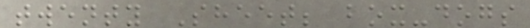twenty Sheet; box-dogs
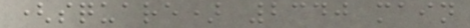(square) 2340 main
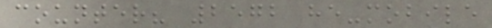counter? 2572 he-mobile
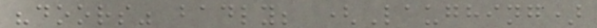"doors" badly; (Laughing)
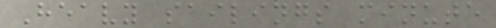Heavy sailings minute
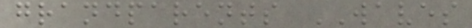grandparents WAVES
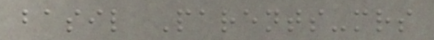basil Parents-mrs
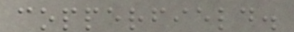copperfield.
